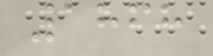1868
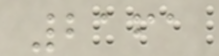2161
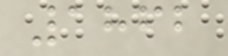1862
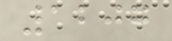1207
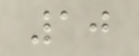10
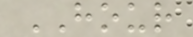HOUR
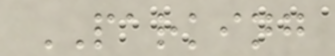PARKING
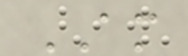AM
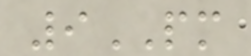9PM
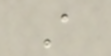A
